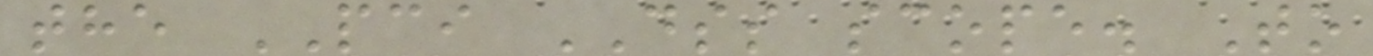the PCI DSS scope. To
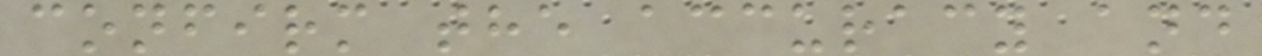confirm the accuracy and
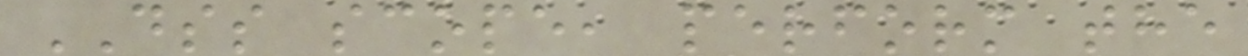DSS scope, perform the
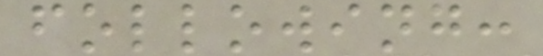following:
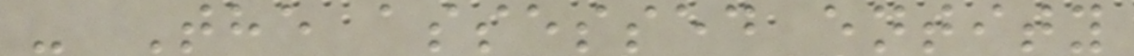- The assessed entity
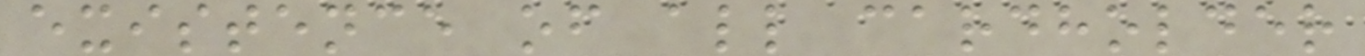existence of all cardholder
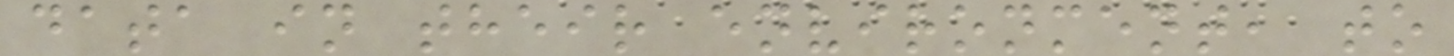data in their environment, to
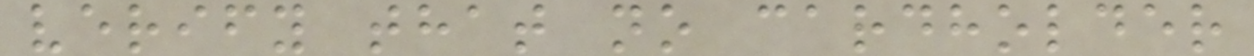verify that no cardholder
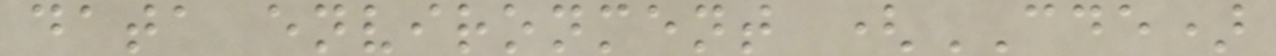data environment (CDE)
